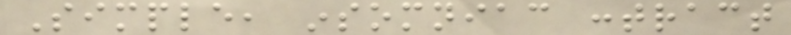Simple, insomniac contract
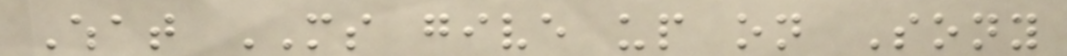What MS give up on Sony
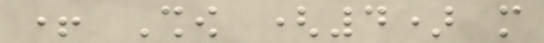+ Show (4) more
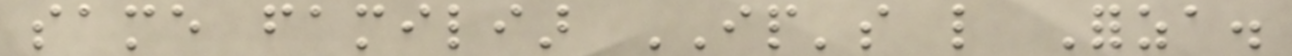same familiar IP's like Forza.
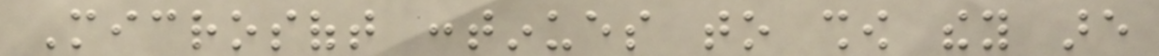Microsoft continues to show they are
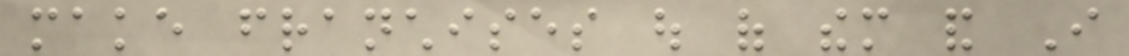make franchises out of them and I
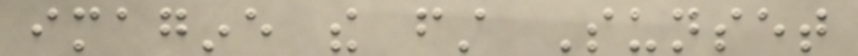imagine the first Sunset
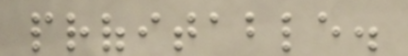profitable.
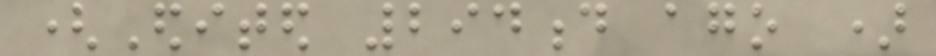(Edited 294d ago )
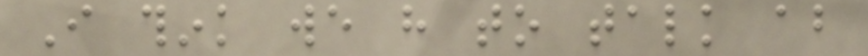I think we have to talk about
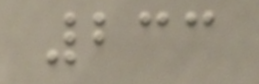233
